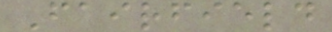Fairfield
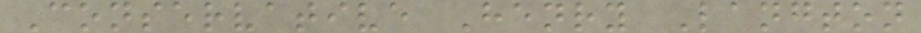Conservative Henry Langton
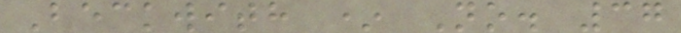Beckwith * No. 37
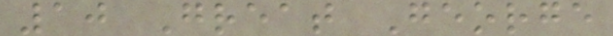10 Great George
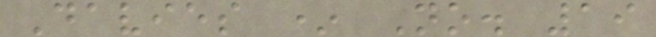Davies * No. 19
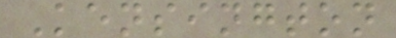Kensington
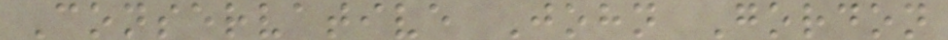Conservative John Gordon
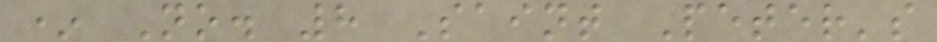* No. 8 Saint Peter's
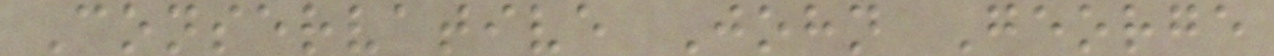Conservative John George
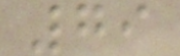79
